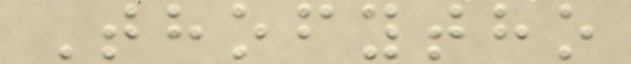Thofytho
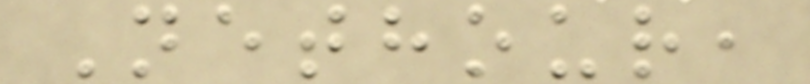Nethour,
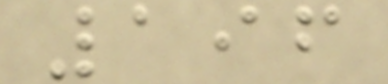196
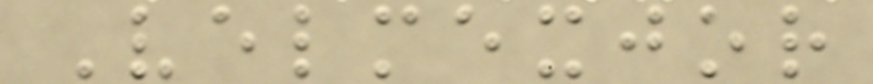Velmexjor
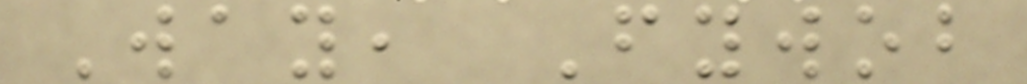Way, Fywob
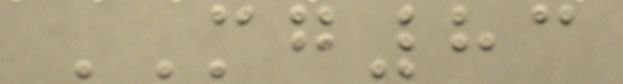MG83
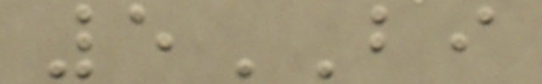5BI
